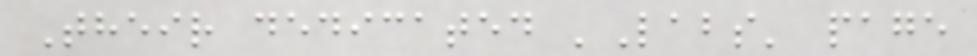Their dedicated 'Labs' page
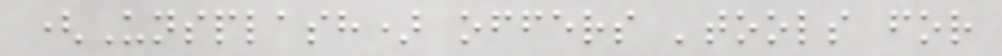(Unsplash) offers 'tools for
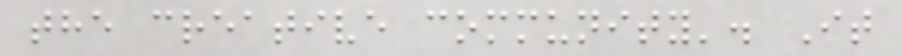the creative community'. It
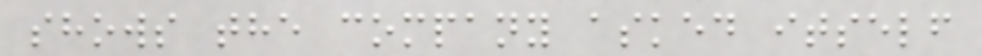shows the company asked itself
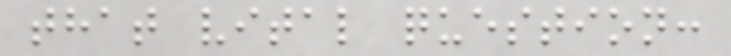that vital question:
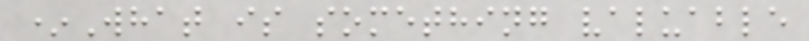*What is something valuable
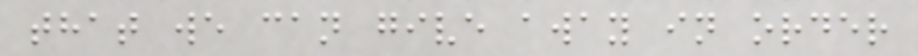that we can give away in order
